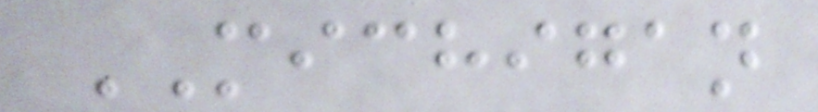MICHIGAN
